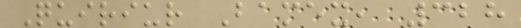Quiriur Bamex, 328
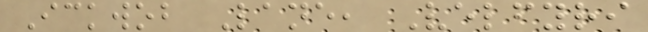Ickwob Lane, Velfyri
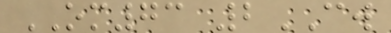OM73 2CW
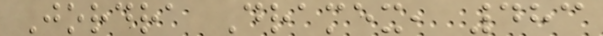Jordra Dramex, 483
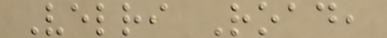Velri Road,
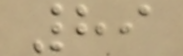89
